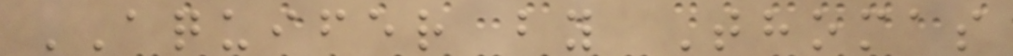AQUIFER by Thomas
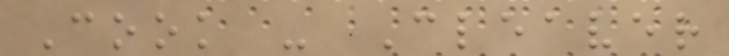Cook - Cleaver
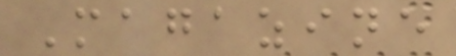Magazine
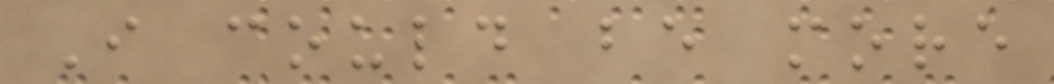I could be more
